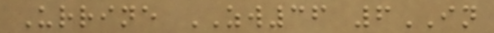Urrine ZW36 6IN
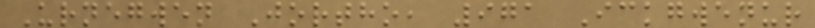Urnegwen Jortho, 971 Ickgwenur
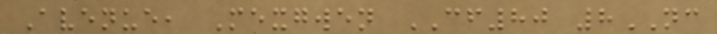Avenue, Mexgwen CF80 8NC
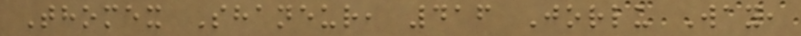Thomex Shaneur, 416 Jorlu Way,
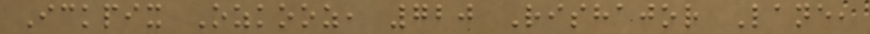Ickpix Ozkooz, 720 Rishajor Lane,
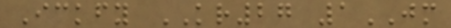Ickfy KR27 1JM
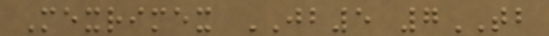Mexrimex JB5 7TB
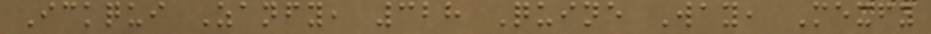Ickqui Zanfy, 328 Quine Way, Mexfy
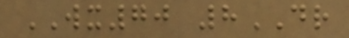WX70 8DR
